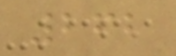262
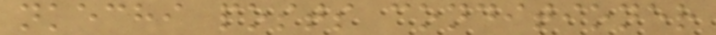nkechi posts conditioner
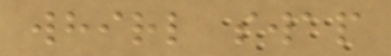whirl swap
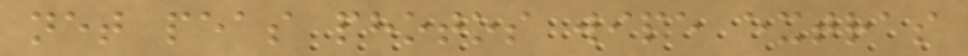net peas photos wipe extras
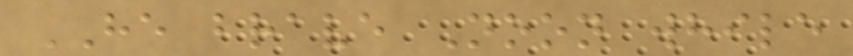HE brave Noon while
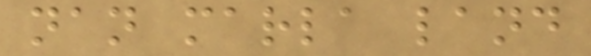nan marla land
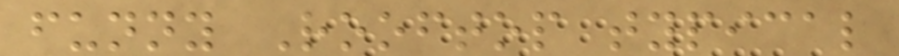funny Rooftop typical
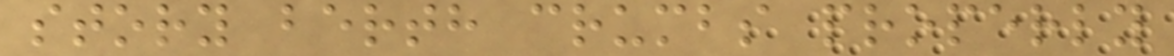story berth crumbs properly
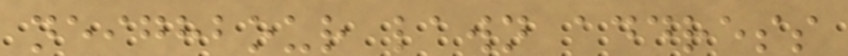neighbour lawn address
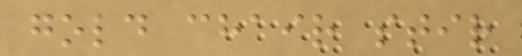gold chair stir
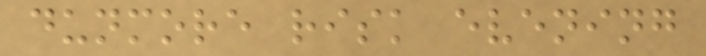dunmore risk evening
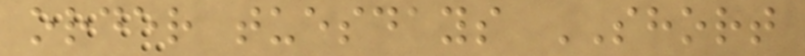order tuesdays SHORT
